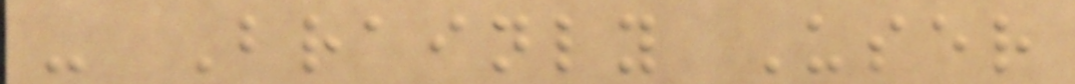- Brainly User
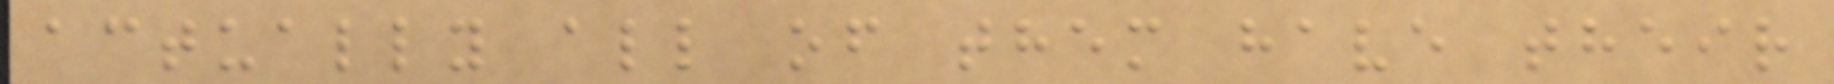actually all of them have their
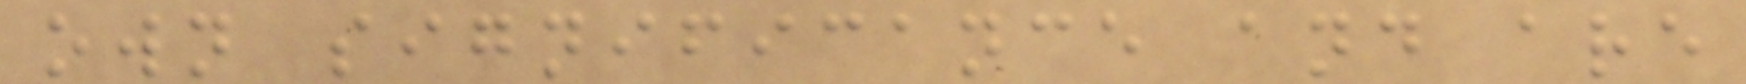own significance and are
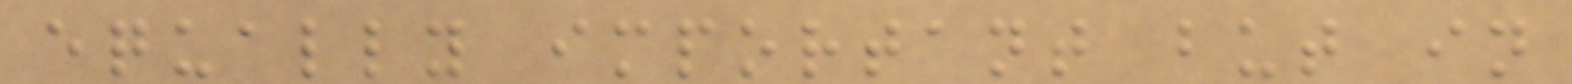equally important but in
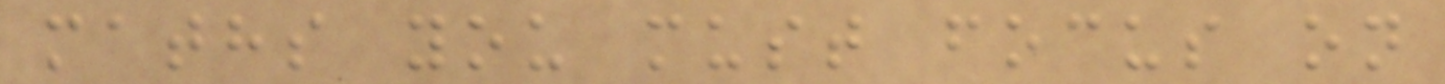maths you must focus on
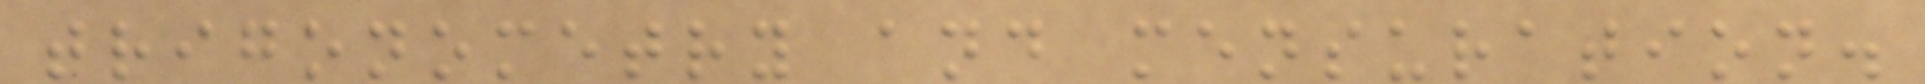trigonometry and mensuration.
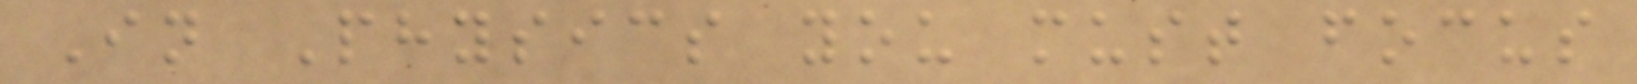In Physics you must focus
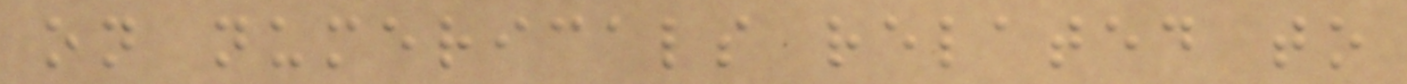on numericals related to
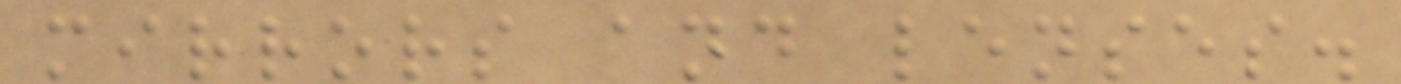mirrors and lenses.
